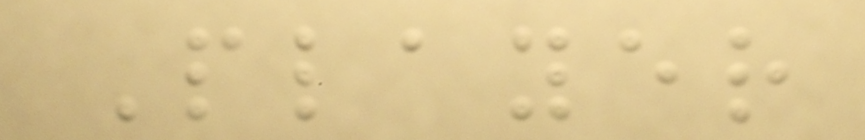Player
